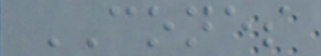CONES
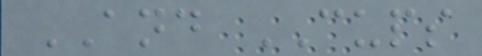AND CUPS
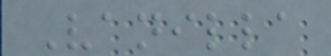Vanilla
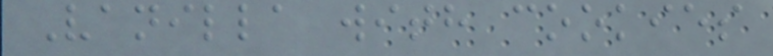Vanilla with cookies
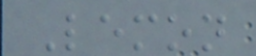Lemon
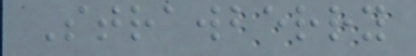Strawberry
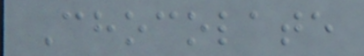Chocolate
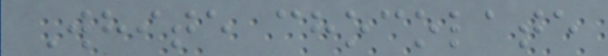White chocolate
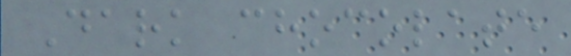Dark chocolate
